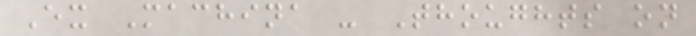Ex Machina - Thoughts on
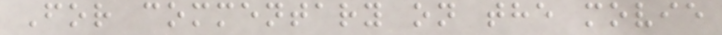For commentary on the movie
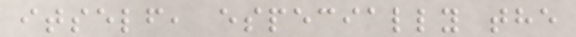itself, especially the
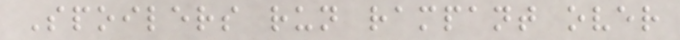Spoilers run rampant over
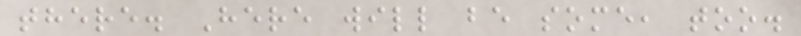there. Here will be some, too.
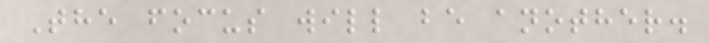The focus will be another.
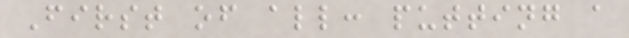First of all: putting a
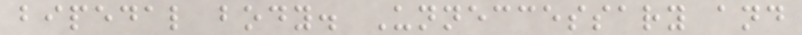bipedal body. Unneccessary and
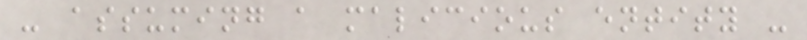- assuming a malicious entity -
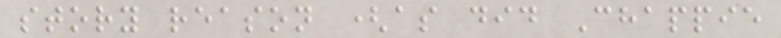story reason (as did Chappie
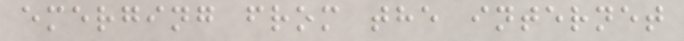emerging from the internet
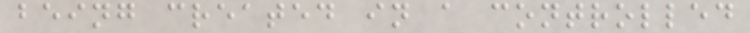being created in a controlled
